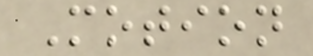Motion
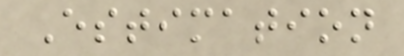Estimation
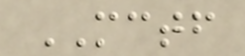MCTF
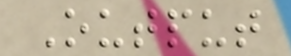Output
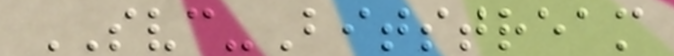SVC-Bitstream
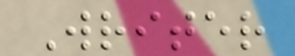Writer
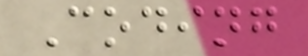Coding
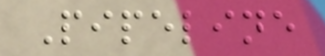Pipeline
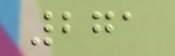271
